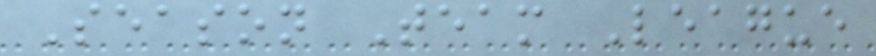Season Team League
